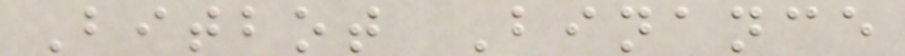Bitbot Binance
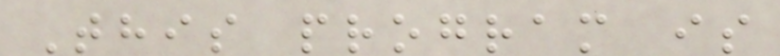This program is
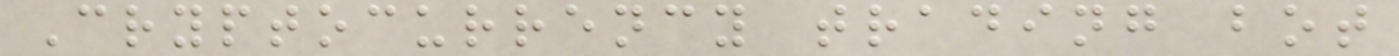Cryptocurrency trading bot
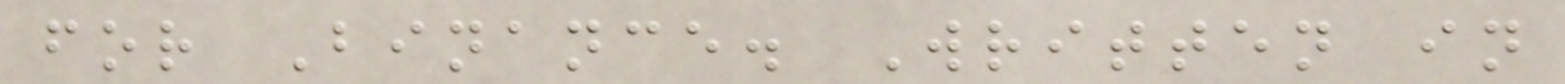for Binance. Written in
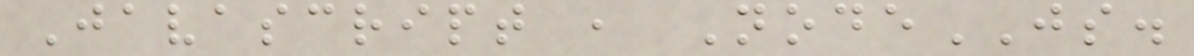Javascript , NodeJS.
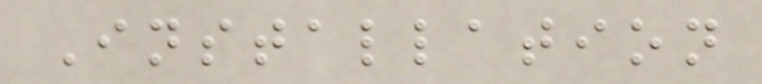Installation
